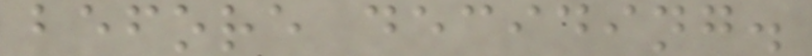before deciding.
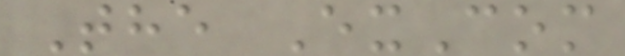The ExCom
